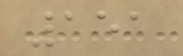151
